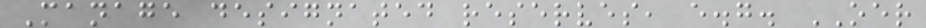Manage designated reserves, e.g. OER
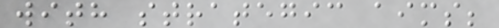with strategic aims;
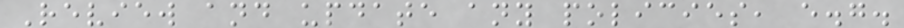Review and update any policies, e.g.
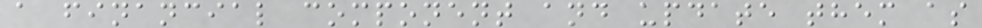a financial component and update them as
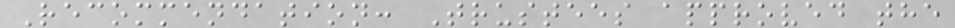Recommendation: Trustees approved the
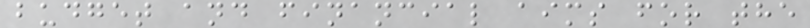budget and financial aims for the
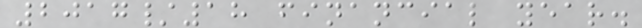2017/18 financial year.
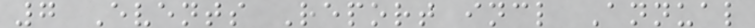7 Events Report incl Annual
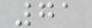71
